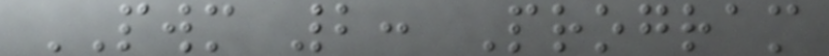PWM 2: Program
